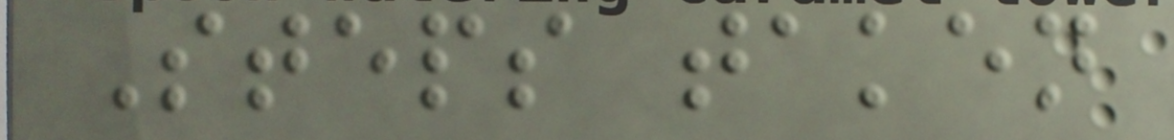Steps taken
